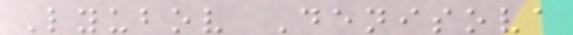Lyubov Denisova
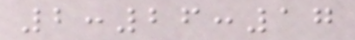2:26:17
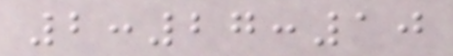2:27:10
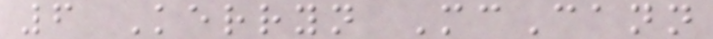6 Kerryn McCann
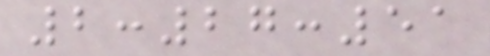2:27:51
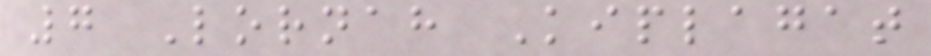7 Lornah Kiplagat
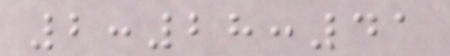2:28:41
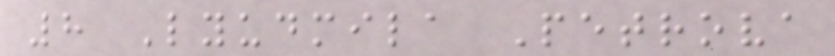8 Lyudmila Petrova
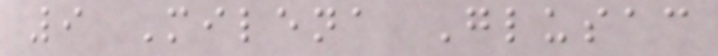9 Milena Glusac
